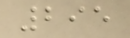295
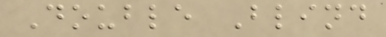Double Blind
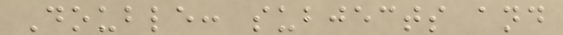Double: subjects and
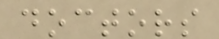doctors
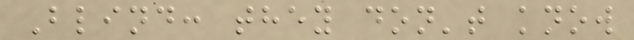Blind: they don't know
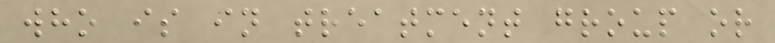who is in treatment group or
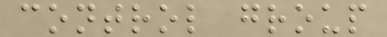control group
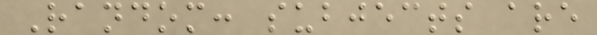Random: subjects are
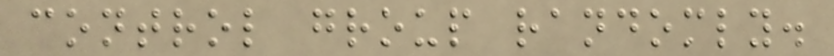control group randomly.
